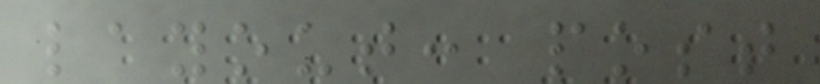layout: post
